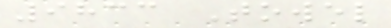9833 Towel
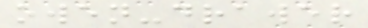owen-drawer
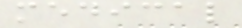medical
